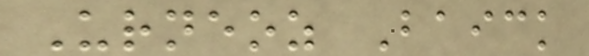Urneoz Baick
